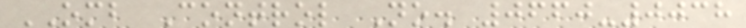OMB Control No. 0660-0038
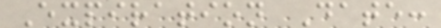Expiration Date:
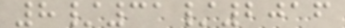8/31/2016
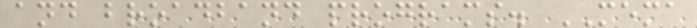and broadband programs. MEMA
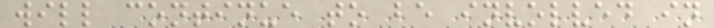will continue to be involved in
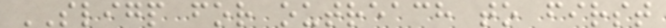SLIGP for outreach to first
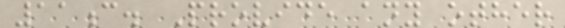11c. Provide any other
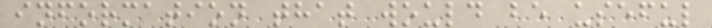information that would be useful
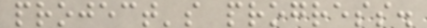project's progress.
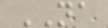NA
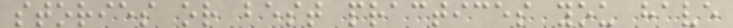stories or best practices you have
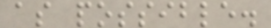as possible.
